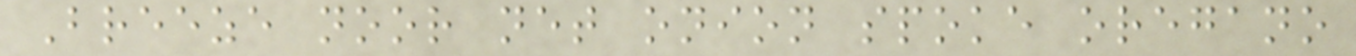Breeze noor net onion spoke oregano
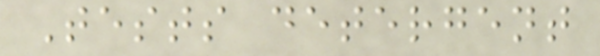Tests detergent
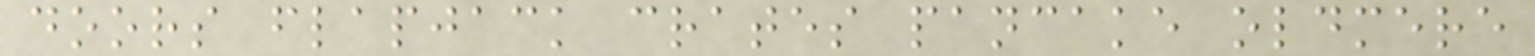doors flapjack crates pancake oldmere
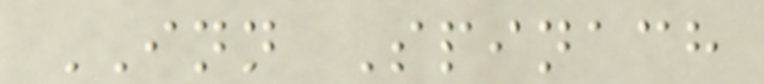INN Spinach
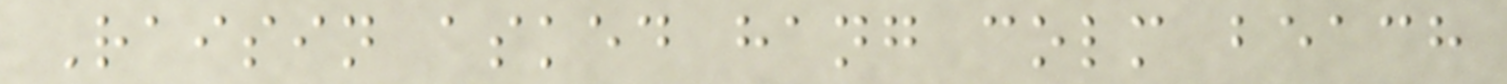Raisin asked hang colm beach
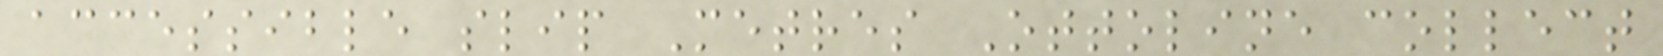accessible slip Metres Ottoline collect
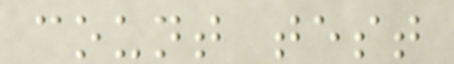count test
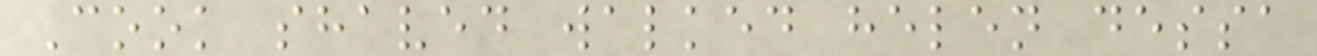Cook shaved walked helen dessa
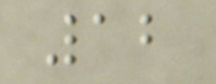12
